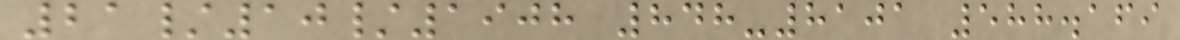21/10/1908 848-8101 588.169
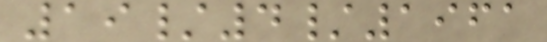19/4/1961
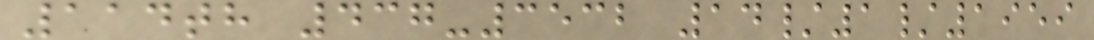114th 437-3532 14/1/1959
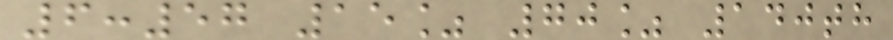6:57 15% 70% 140th
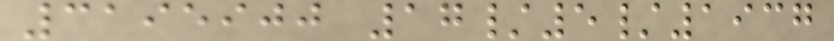3195900 17/5/1937
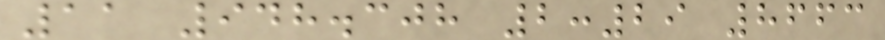11 948.308 2:29 8663
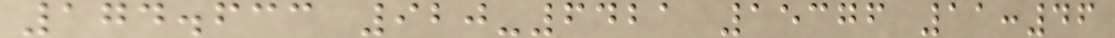174.633 920-6421 15376 11:46
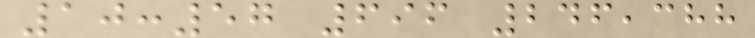10:57 696 246,388
